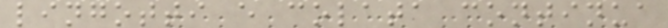lingotti e colata continua
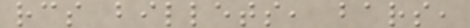rcs billets, bars,
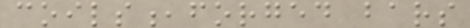coils,forged bars
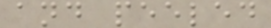and peeled
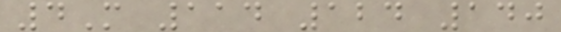4M 114 124 140
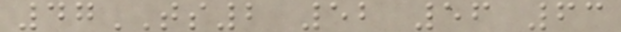47TS2 52 56 63
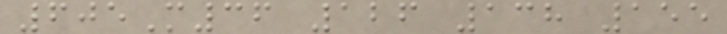605M36 126 138 155
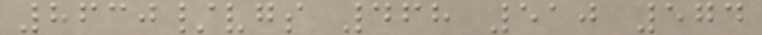8630/vgs 468 510 574
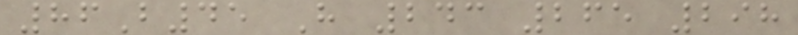86B45 H 243 265 298
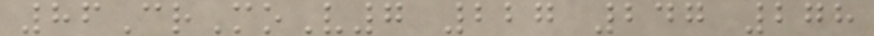86CrMoV7 227 247 278
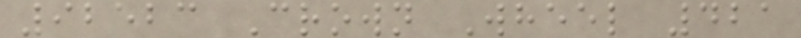92523 Crown Wheel 421
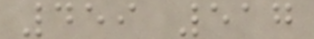459 517
